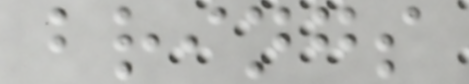brings
